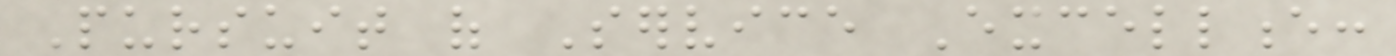Pursuit of Service Excellence:
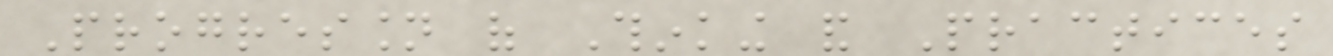Progression of Thinking and Practices
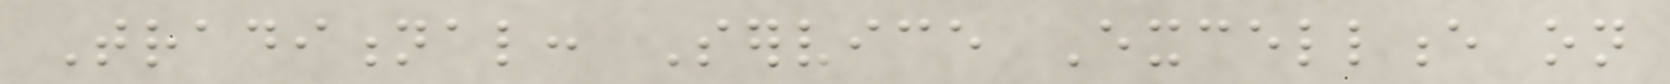Traditional: Service Excellence on
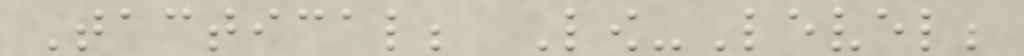Tactical; Low-Level;
